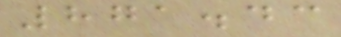871.43
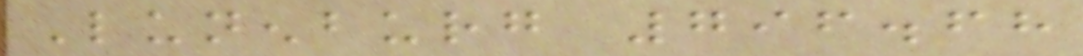Lunenburg 796.68
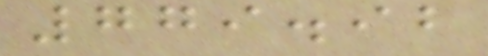779.92
